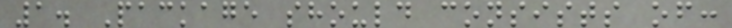1. Package should consists of:
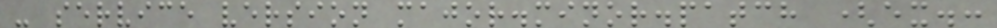- service version major.minor.patch (ex.:
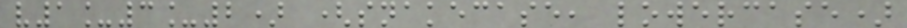v1_3_2) (snakecase, lowercase)
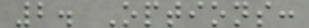2. Options:
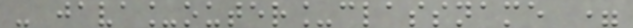- java_outer_classname =
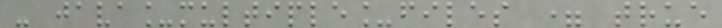- java_multiple_files = true
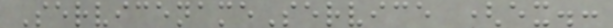ServicenameService (ex.:
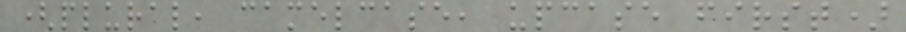(plural, camelcase, upcase first)
